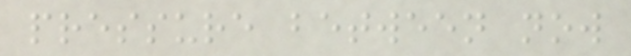pressure between now
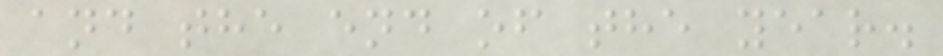and the end of the year.
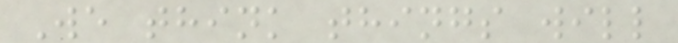We think things will
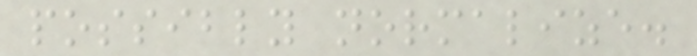possibly normalize.
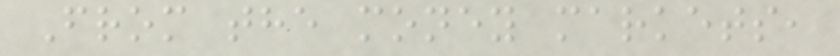From the money markets,
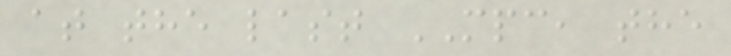at the last MPC, the
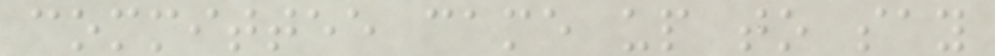committee came up to say
